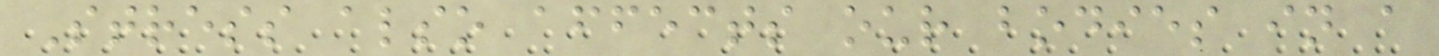Stress also affects our bodies in a
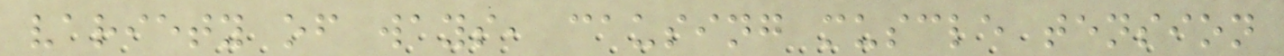variety of ways, causing muscle tension
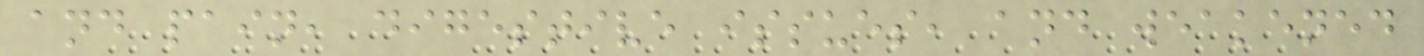and pain, digestive issues, and weakened
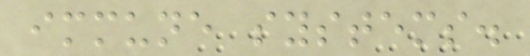immune systems.
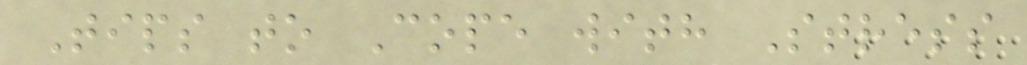Tips to Cope with Stress
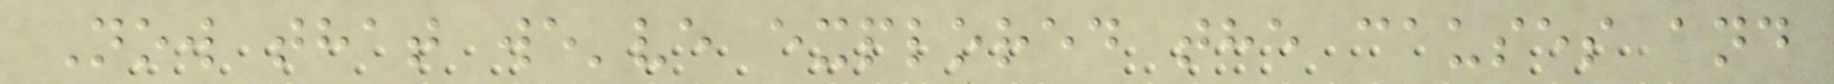Now that we've explored the causes and
